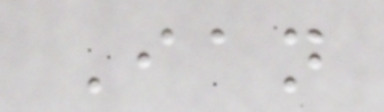Ian
